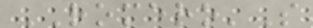ROMERO'S
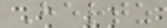Hertz
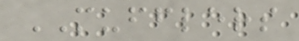MUFFLERS
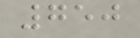750
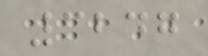3247
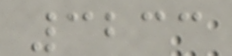3233
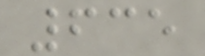635
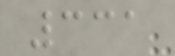331
